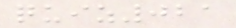quiz021
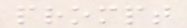prompt
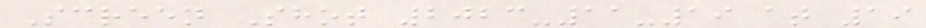Screen Shot 2023-11-19 at 19
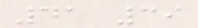41 39
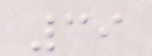39
